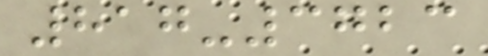817-3723
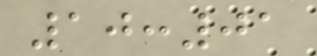10:01
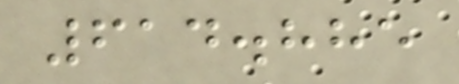614.885
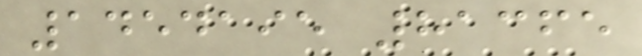1454195 81365
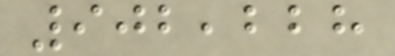902,228
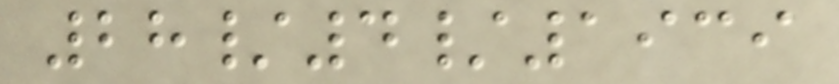28/4/1939
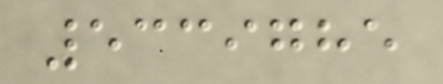5339785
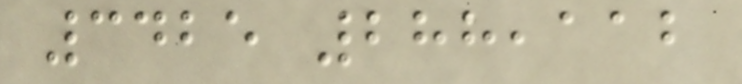3425 288,112
